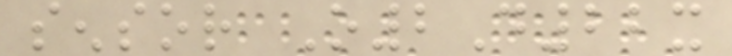sensor O2D22x
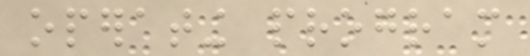operating program
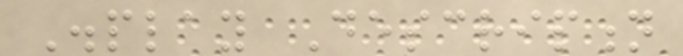Display Description
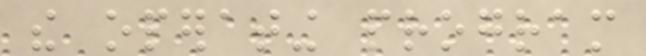the operating program
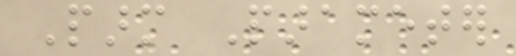Parm Parameter
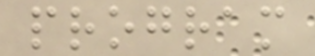program
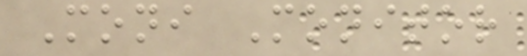Moni Monitor
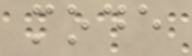mode
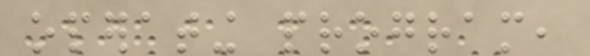operating program,
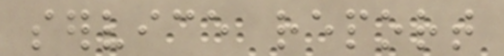service report
